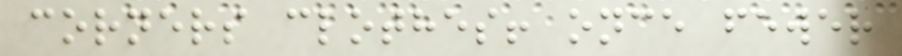corners clothes! once fewer
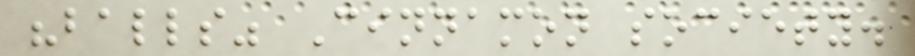"balls" Cinnamon society.
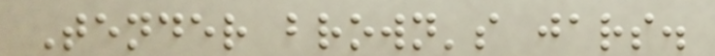Tender brown's jars.
